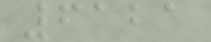6121
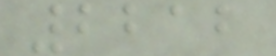2212
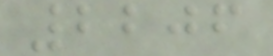2206
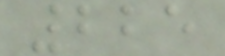225
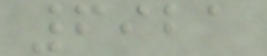6921
